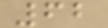62
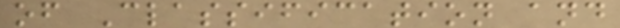of Classification and
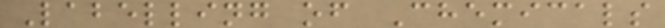Labelling of Chemicals
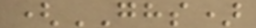(GHS)
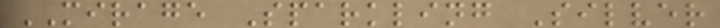MIRAGE Sparkling Silver
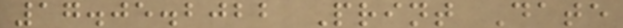17.05.2022 Print Date
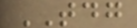TDG
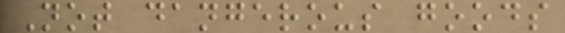Not dangerous goods
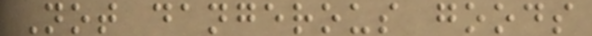Not dangerous goods
